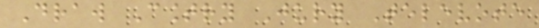Draw Country Jury Televote
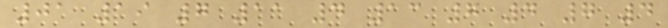01 19 7 11 4 13 7 4 7 4
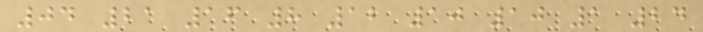04 21 16 8 12 10 10 1 24
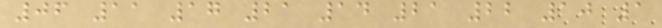06 11 17 21 14 21 22 10 1
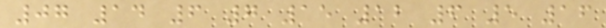07 14 6 7 15 12 6 5 16
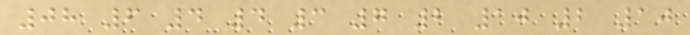08 6 4 4 3 7 2 10 2 10
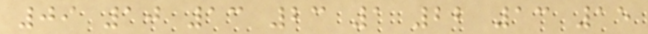09 10 13 23 1 22 13 15
